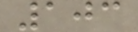103
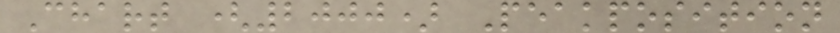Chart (2000) Peakposition
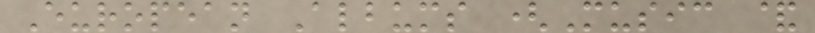European Albums (Music &
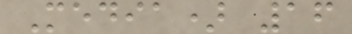Media) 16
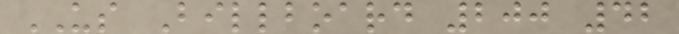US Billboard 200 42
